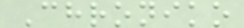Chroniko
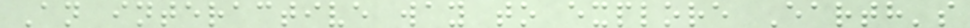An interactive way to explore Earth's
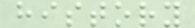history
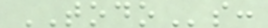TODOs:
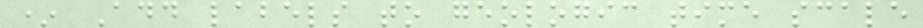* Add labels to geologic time scale
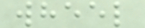wheel
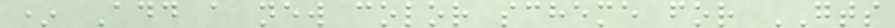* Add a new color scheme for GTS
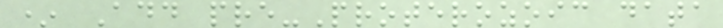* Add pre-Proterozoic data
